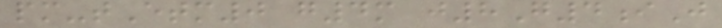pm-tEtm0 g4m j8G4iJ
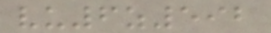vu6z592
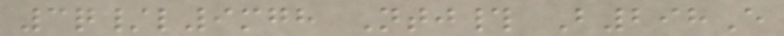3q/l9mgh Ntj# B298E
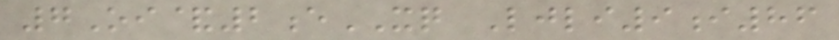7Oi&2eXQ Ljli9i86
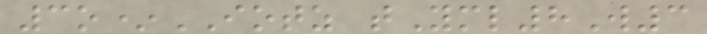3o*IOTZ tYml8W3
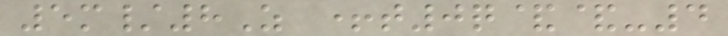5m/8Z +t0q&&-4
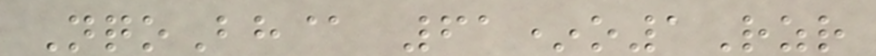NqoBh@ 61*o1Rzr
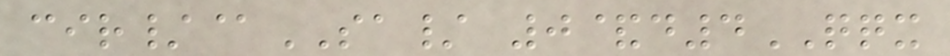cir/@SA/ 0&d4QQX
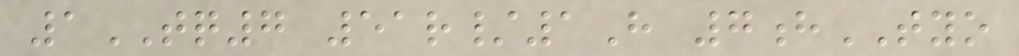1TQ7 51r/1H 7hTYO
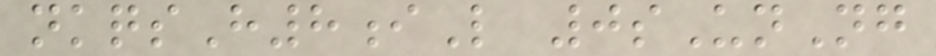nkqsH8iL 0sUnNg
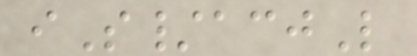iS/acjL
